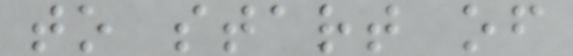to start of
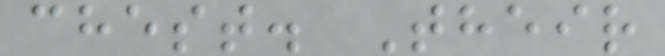chest. Their
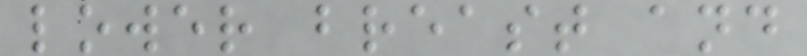lower breast and
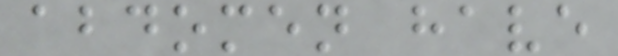abdomen have
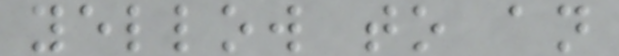yellow to an
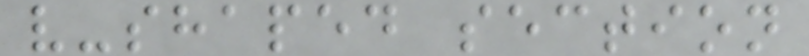v-shaped section
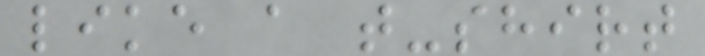like a t-shirt
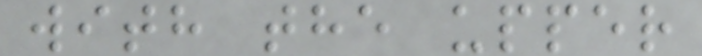with the upper
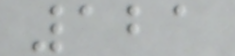121
